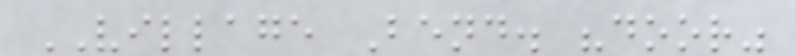VILLAGE Bend. "door"
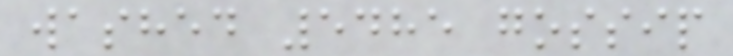washed 5485 gossip
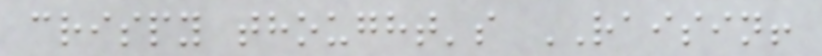crispy thought's RAISIN!
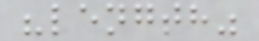"length"
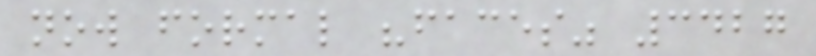now formal "faces" 3427
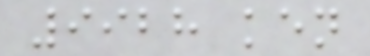9928 ken
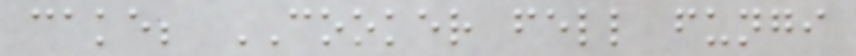cake; COOKER fell fungi
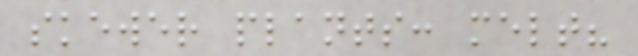skewer plants: melt?
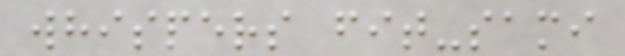whispers fit-sami
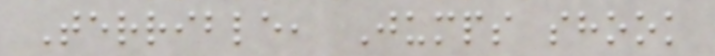Terrible, Jumps shook
